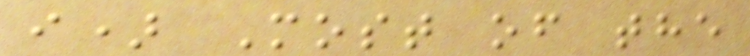i) Most of the
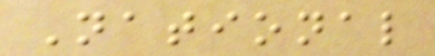National
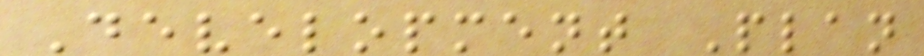Development Plan
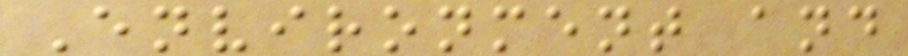Environment and
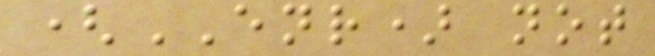(ENR) not
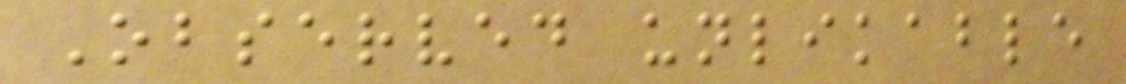Observed unlikable
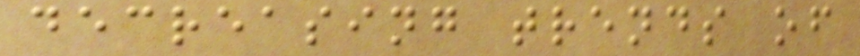decreasing trends of
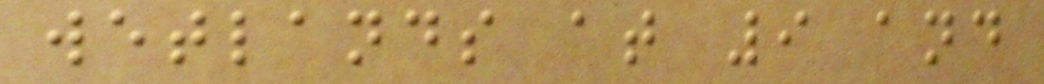wetlands at 9 and
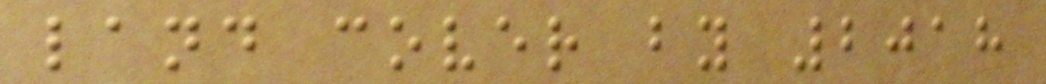land cover by 2018
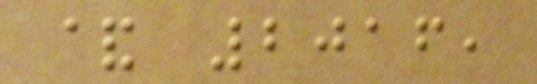& 2016,
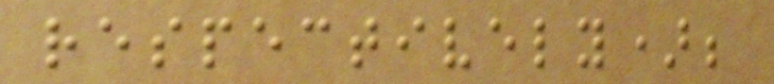respectively);
